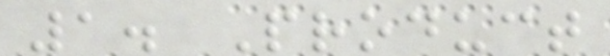1. Product
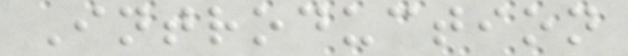Introduction
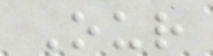Our
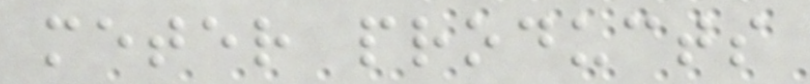meter products
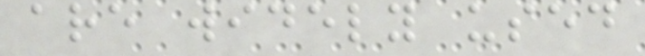are widely used
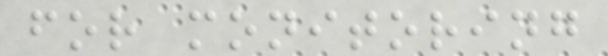for monitoring
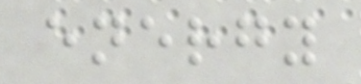energy
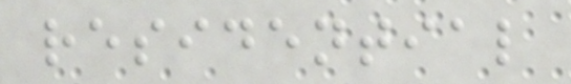residential
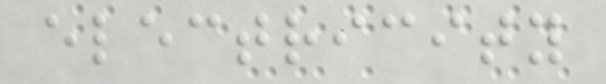electricity
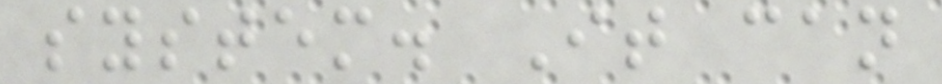system. It can
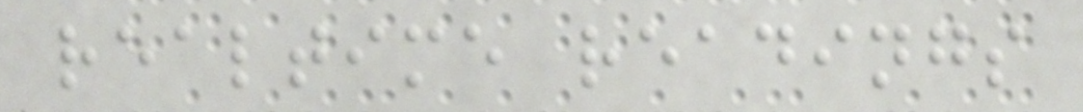realtime readings
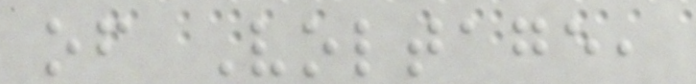of Voltage,
